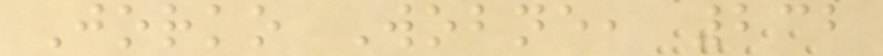Jorko Wobne, 232
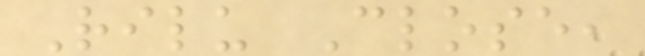Rilu Close,
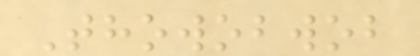Thowobwob
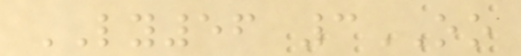LY56 3OO
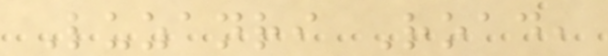Luzanri Road,
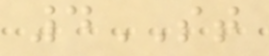4ST
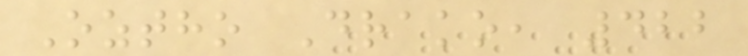Oztho Drako, 422
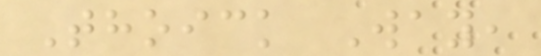Thoick Way,
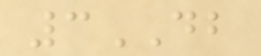3DB
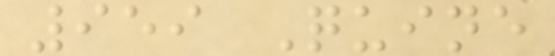959 Quine
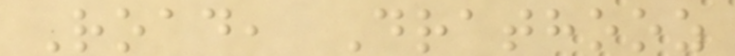Road, Drathooz
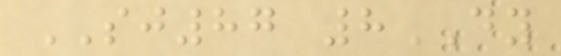SJ87 8DY
